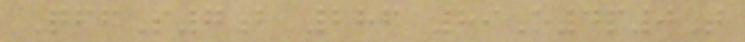QffS7b 286 89O4p0T
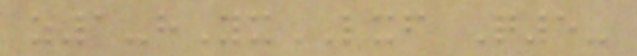z1-hYxLXF Q5-
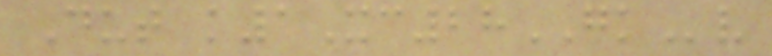Dut k1Xc28GKv
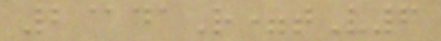2@daR=tV6
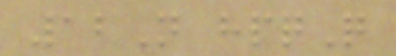12N hpqQ
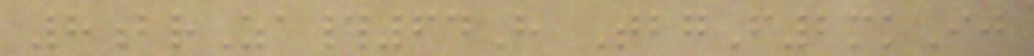8brZa#64H TbgF2mkIj
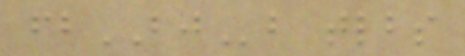fbBJb tlbs
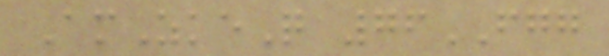AmZkeQ 76FGG
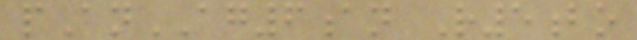pAnAG6an R5bo
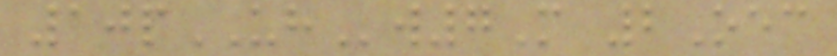10pUHw7M 2Oec
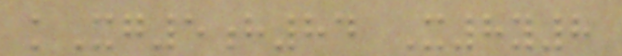kXg5h84 X8y8
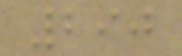290
